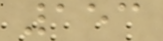153
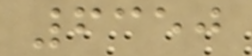6350
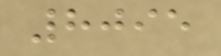8095
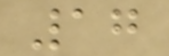17
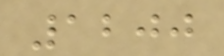1200
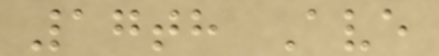17th Ave
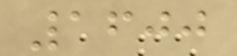1600
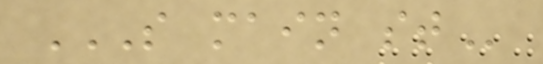S MAIN ST
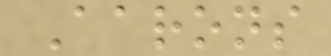Aarons
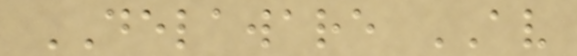DELAWARE AV
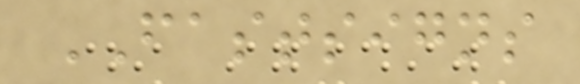FASTSIGNS
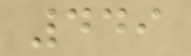449
